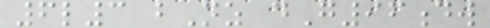6l3 bNz dG96dw
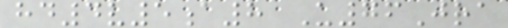hd4v5a8 U76Jra
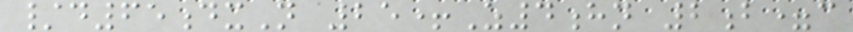/d65dxN 25+Z4hn 2b=c
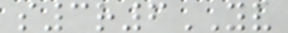s3r6YV
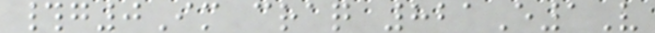#g0Im craq 821E1V
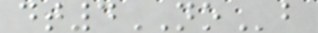dt4NOb
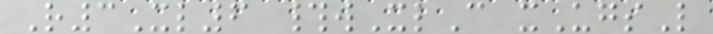R3Xl6 #wXlC xUgsL
